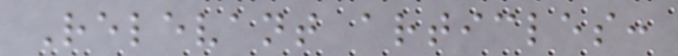Relevant articles:
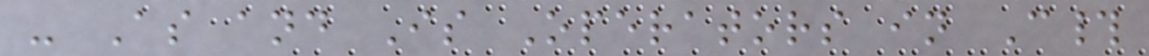- As and Is Operators in C#
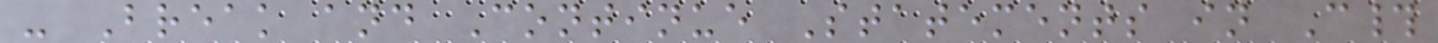- Break and Continue Statements in C#
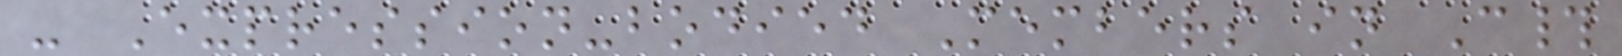- Expression-bodied Members in C#
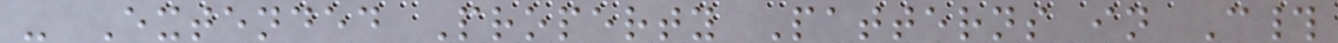- Extended Property Patterns in C#
